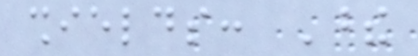shields: These
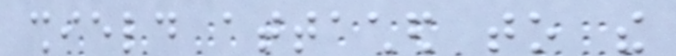shield attached to the
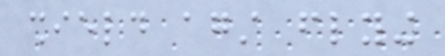shield against flying
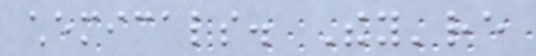chemicals. They're
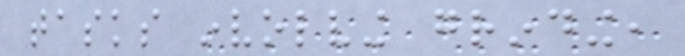tasks involving grinding,
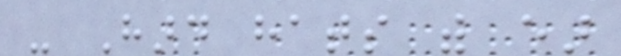- Hard hats with ear
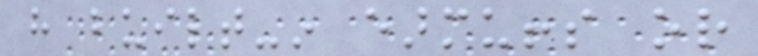have built-in earmuffs or
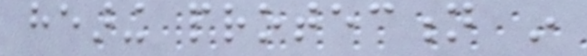hearing protection in
